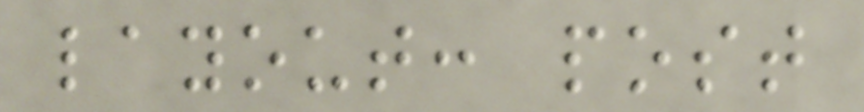layout: post
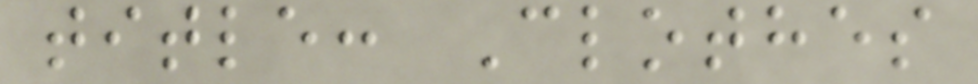title: Clothes
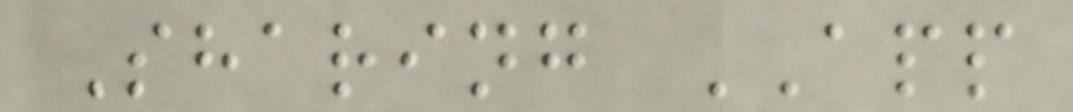Sharing APP
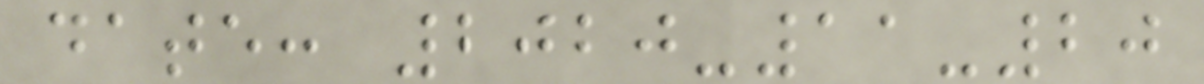date: 2020-11-20
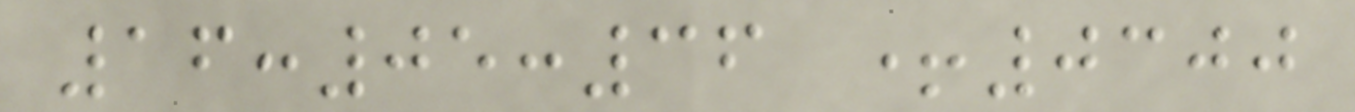16:05:36 +0300
